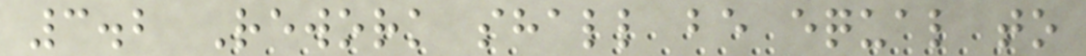3.2 Rework shall be equal to
